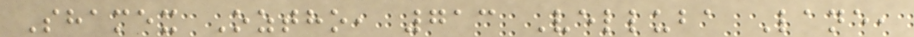Shamex Oztho, 713 Velluba Lane,
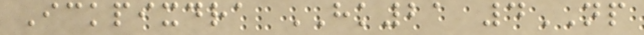Ickpixdra HK21 4NP
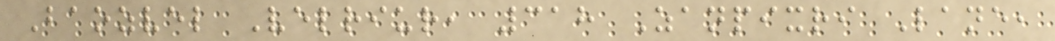Baozvel Velriur, 318 Zanpixri Lane,
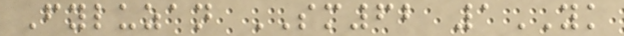Fyluzan SM62 1YK
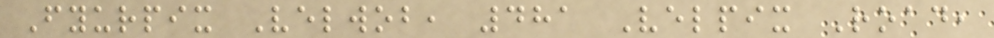Fyurpix Velwob, 481 Velpix Road,
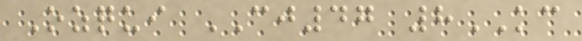Ozqui CJ47 8KC
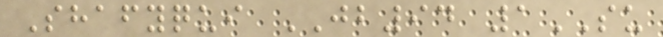Shafyqui JB94 1SU
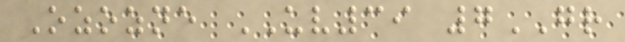Ozozne UV39 7GR
